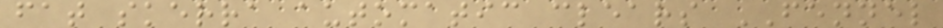fat skerra automatic clears FENNEL
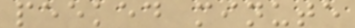peeked minute
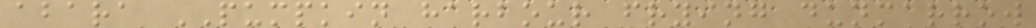abara PUMPKIN harbour frying dunmarrow
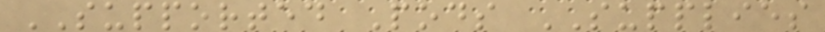SUPPORTED Pods SUPPLIES
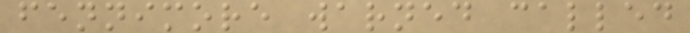fennimore warned called
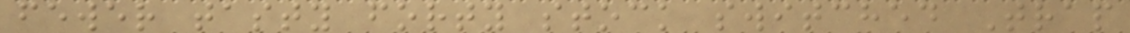fewer tasty forty stock switched Trap
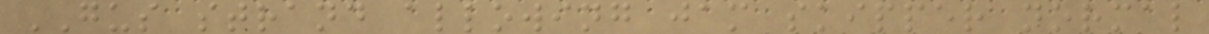GUS strand allowing jam skipper normal
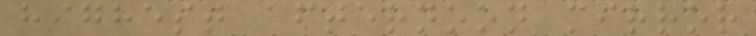highest afternoon mirror
